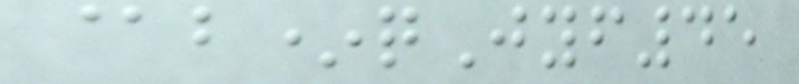@b*qJyf45
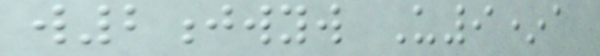w2jwyw U9*a
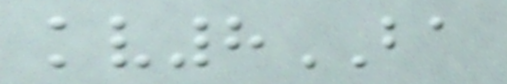kv8BA
